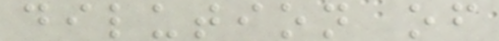dilution of
